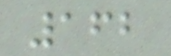162
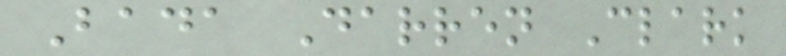Bada Darren Clark
